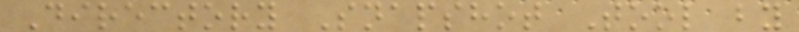Directory Snapshot Tool by
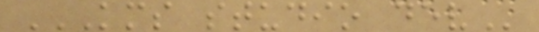KMS STUDIO DEV
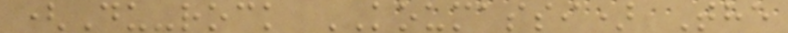(Du-rock KOUMASSI) The
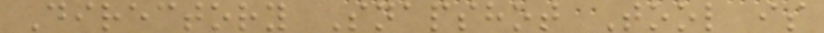Directory Snapshot Tool is
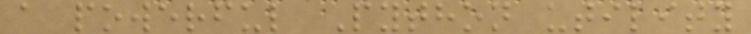a powerful Python utility
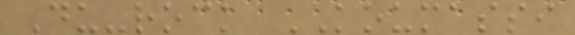Du-rock KOUMASSI
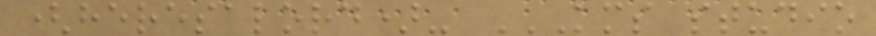(heresalord)- KMS STUDIO
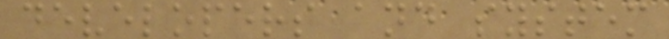developers and system
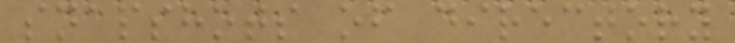snapshots of directory
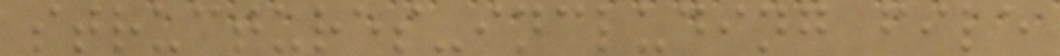structures-including file
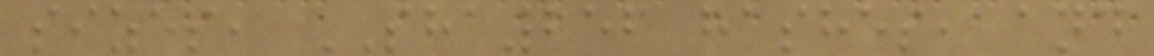sizes, SHA256 hashes, and
